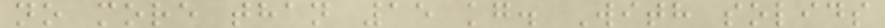no more than 15 kg. With solids
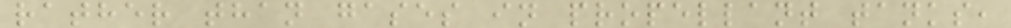rather than gases in propellant tanks,
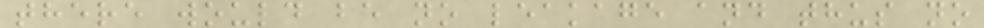there would be no leakage and thus no
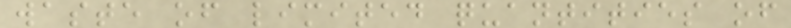waste of limited quantities of
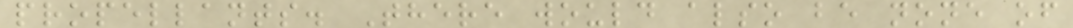propellants. There would also be none of
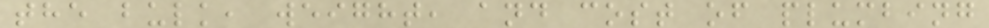the bulk, weight, and cost of plumbing
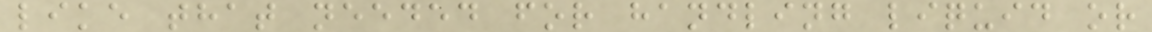like that needed for handling liquid or
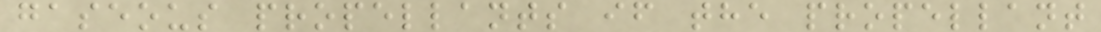gaseous propellants if the propellant
